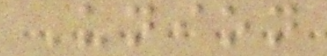Union
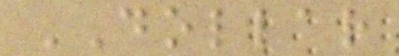DOLLAR
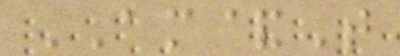AM&T
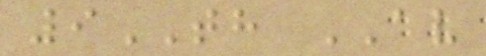9TH AV
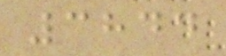3844
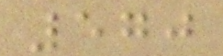570
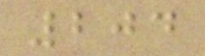204
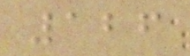126
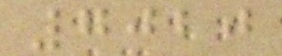7020
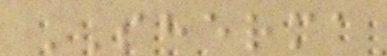SHERMA
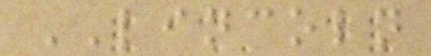LINCOLN
